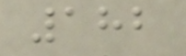182
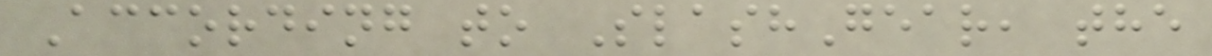According to SlashGear, the
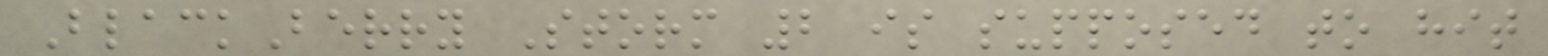BlackBerry Storm 2 is supposed to hit
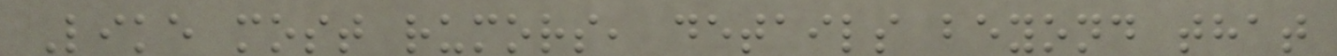Like most rumors, details beyond that
